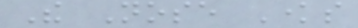The Nose Knows
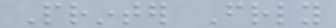Printer Friendly
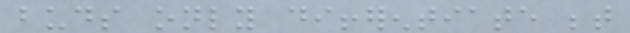buds only differentiate between
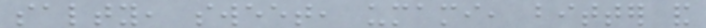salty, sweet, umami, bitter and
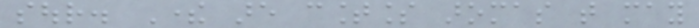sour. There are countless aromas that may
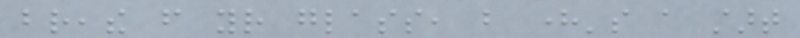breathe from your glass, but here's a start
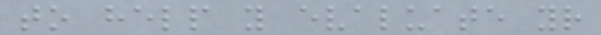to help you evaluate your
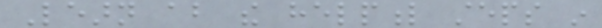Learn about the helpful steps in
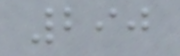290
